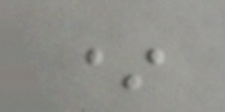*
